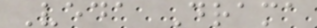Veda Drama
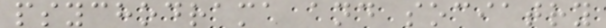psychodrama and sociatry
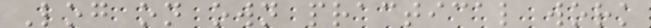Log on own practical work
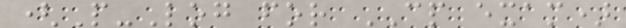(P-Log for CP exam)
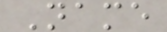Name
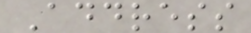Address
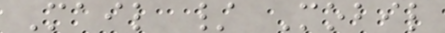Mail / Mobil
